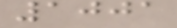1001
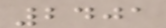2401
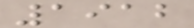1912
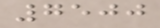7500
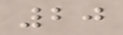20
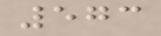573
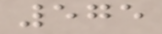575
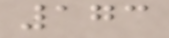173
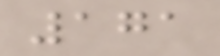171
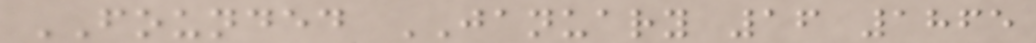FOUNDED JANUARY 16 1865
